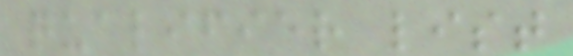qualifier list
